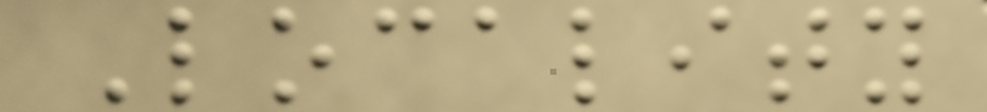Locality
